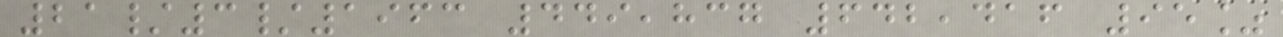21/3/1963 449,837 642,416 95%
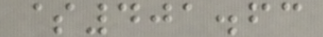$401.63
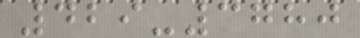429-3780
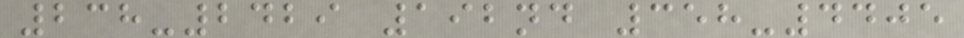238-2429 192nd 358-4405
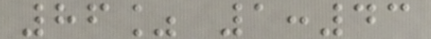86% 1:43
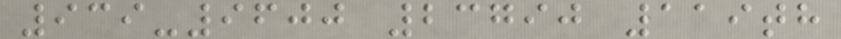939-9600 23790 119th
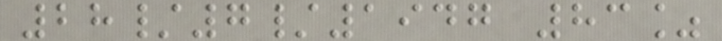28/7/1947 83%
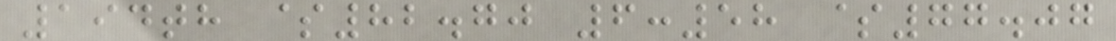194th $82.70 6:58 $77.07
